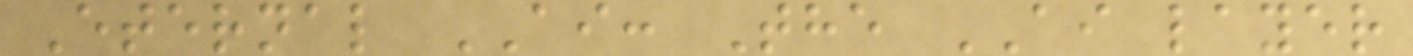Eternal AI: The AI layer
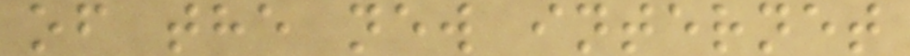of the new internet
